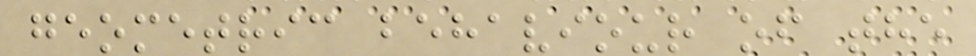geometric behaviour of the
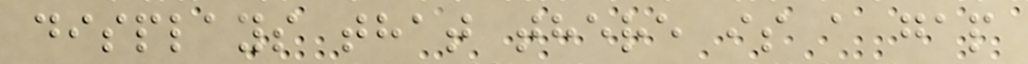displays that there is a gap
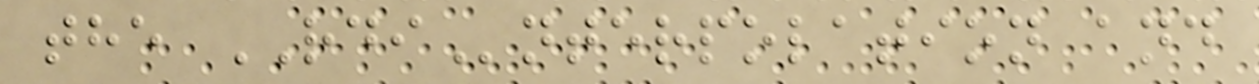the RDInterpolation and
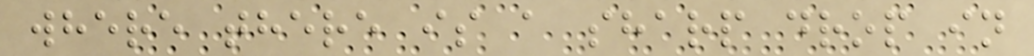where there is a sharp drop in
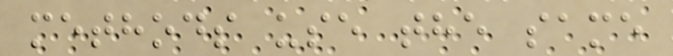methods use the same
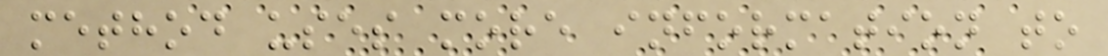method uses more information to
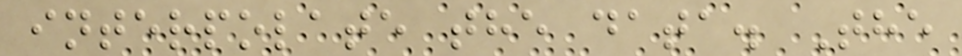interpolate the data. The
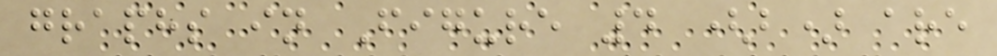graphs in Figure 4 (b) are
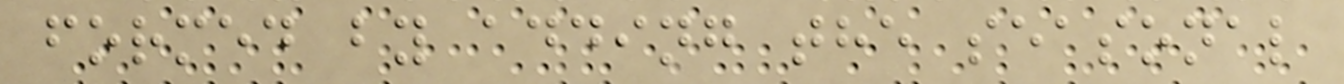formed by adding the seasonal
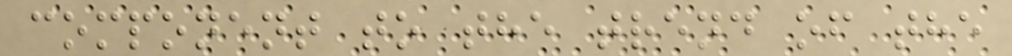component to the trend of the
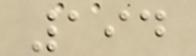194
